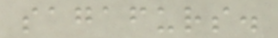sagafurs.
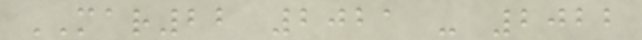MAR22 2021 - 2022
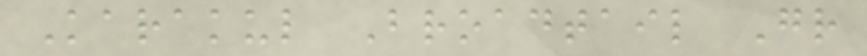Karakul Broadtail Gr
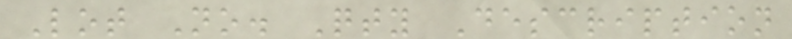Lot No. Qty Description
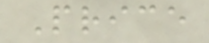Price
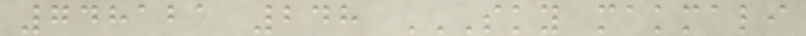748121 248 SKY MAKMALI
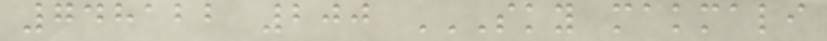748122 200 SKY MAKMALI
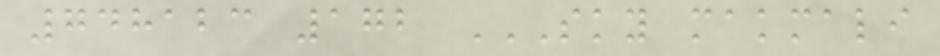748123 172 SKY MAKMALI
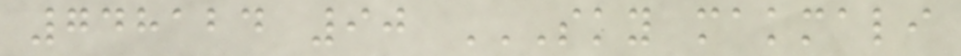748124 90 SKY MAKMALI
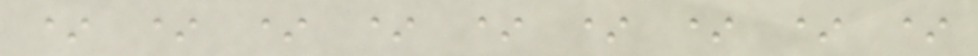* * * * * * * * *
